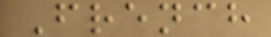French
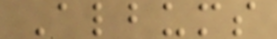Albums
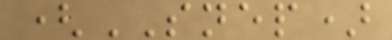(SNEP)
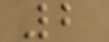2
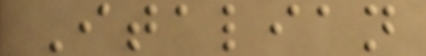Italian
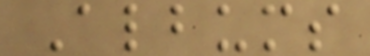Albums
